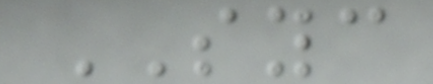SYC
